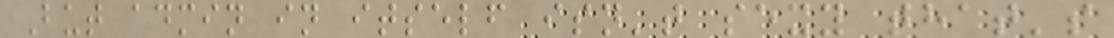But admin in itself isn't sexy that's
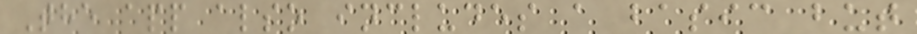The app also includes a basic but
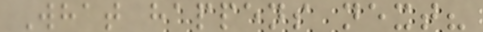What happens next?
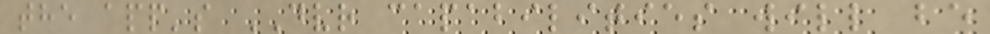the app's DVR capabilities will be
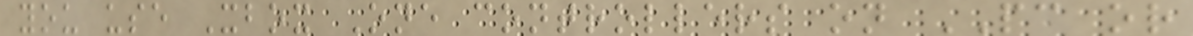you use Xbox One controllers on PC or
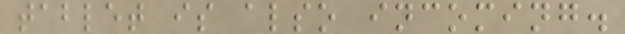tablet is also incoming.
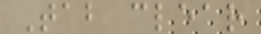Tab clear
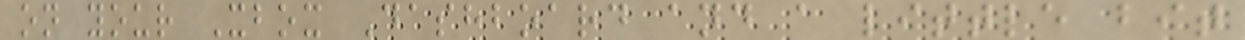on your Xbox Dashboard and a little bit
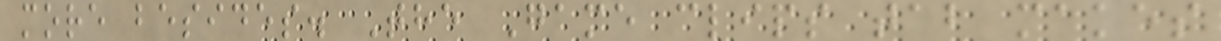more besides. The Game clips tab makes
